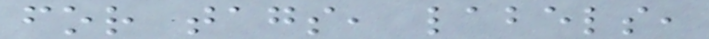for tags, labels,
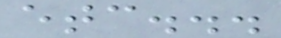etc...
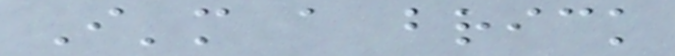I'm a brick
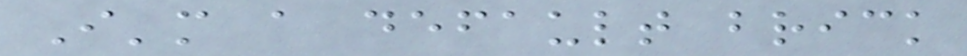I'm a default brick
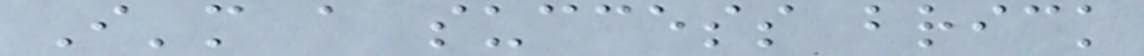I'm a success brick
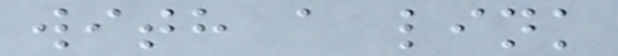with a link
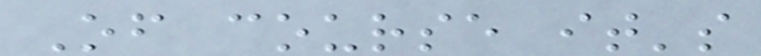Of course it's
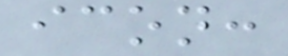icon:
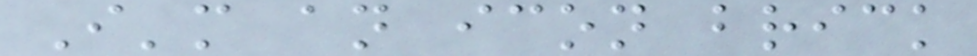I'm an icon brick
